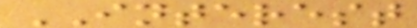INTEREST
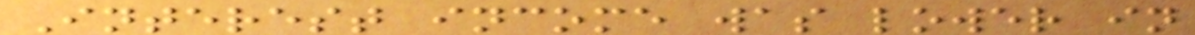Interest income was lower in
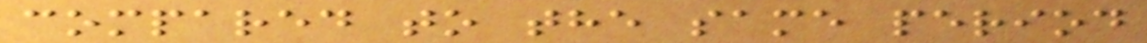compared to the same period
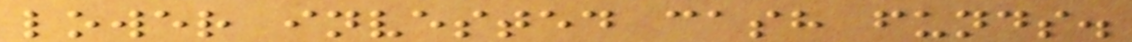lower invested cash funds.
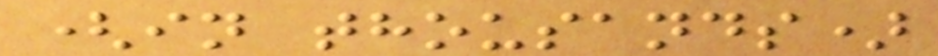(in thousands)
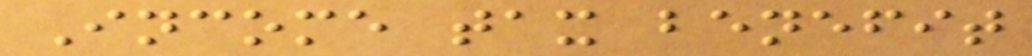Income tax benefit
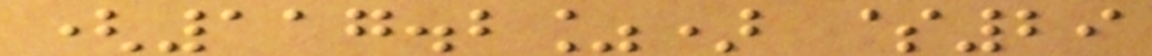(117.2%) $29
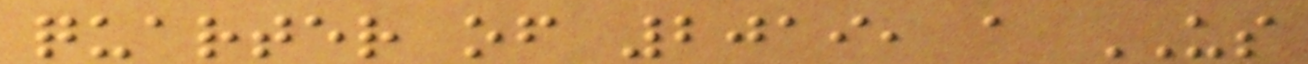quarter of 2019, a US
